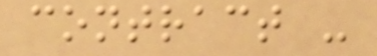contract -
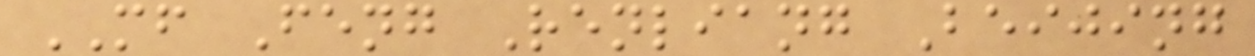MF Feng Renliang Beijing
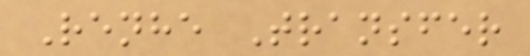Renhe Transfer
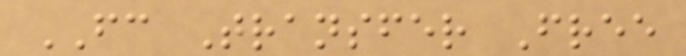FC Transfer Free
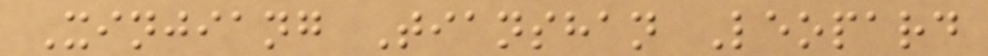Xinjiang Tianshan Leopard
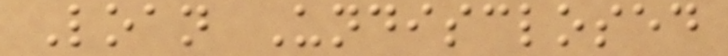Loan Undisclosed
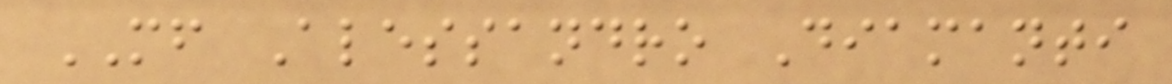MF Alessandro Diamanti
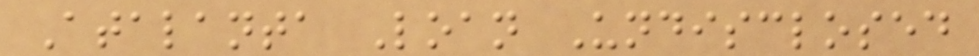Atalanta Loan Undisclosed
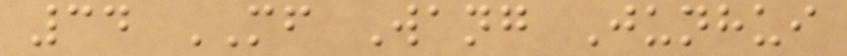34 MF Wang Junhui
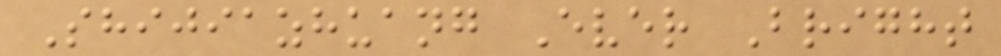Shijiazhuang Ever Bright
